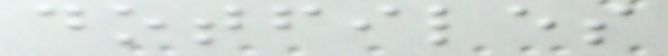dotfiles
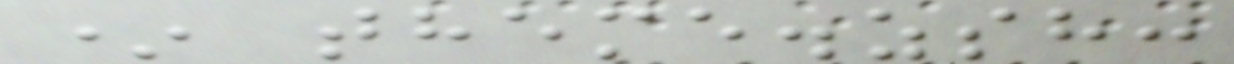* theme.zsh:
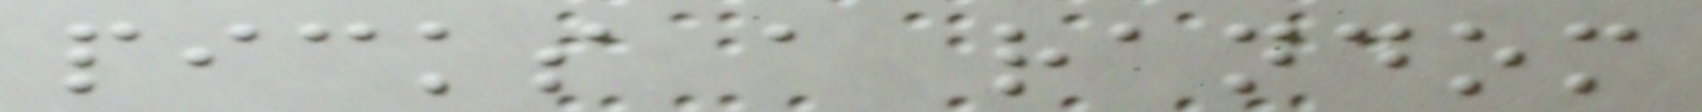picks a random
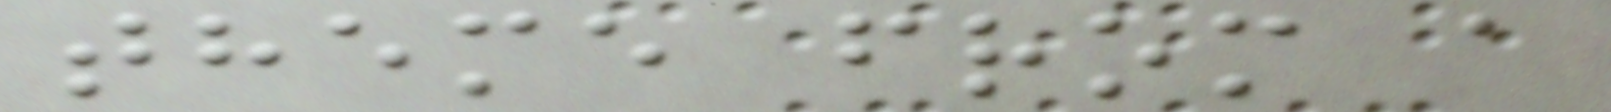theme from a
